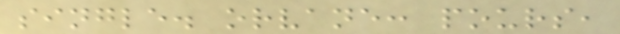single. orvane: pours,
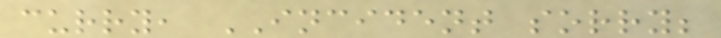curry, INCIDENT sorry;
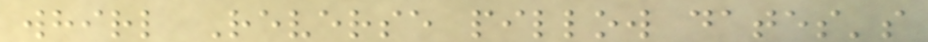whirl Reverse pillow dates's
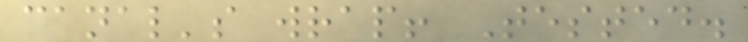canal's wrap! Tested.
